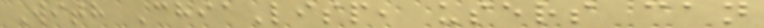With ChiaLisp, users can
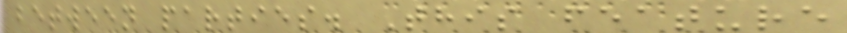between parties. This feature
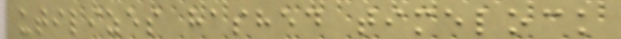utilizes hashed timelock
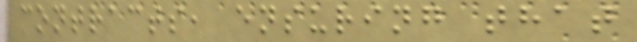contracts, ensuring that
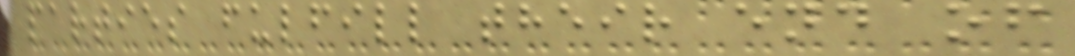parties fulfill their end of
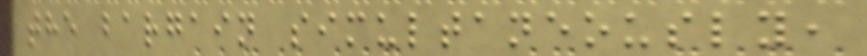the bargain simultaneously,
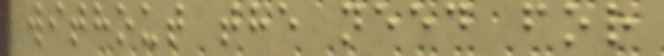without the need for
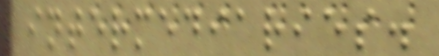intermediaries.
